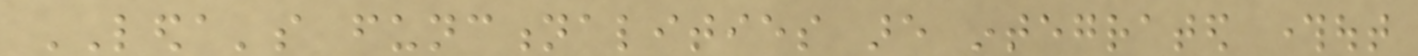LEDA's functionalities are integrated throughout
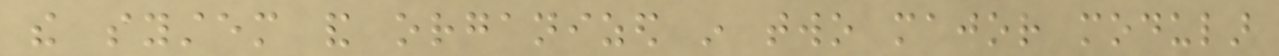the system and organized in two major modular
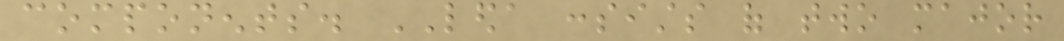components. LEDA consists of two major
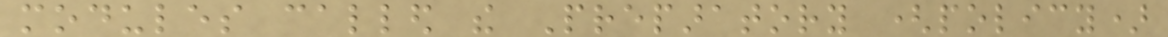modules called the Preparatory (policy)
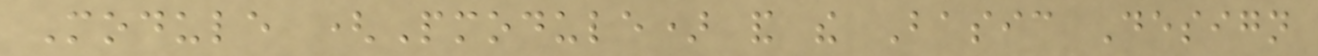Module (Pmodule) and the Basic Design
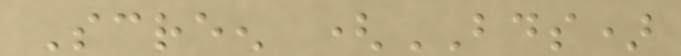Screen (BDS)
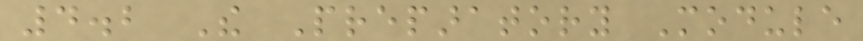4.2 The Preparatory Module
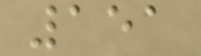151
